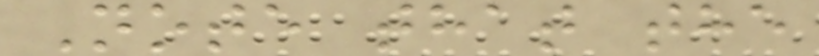Note that the
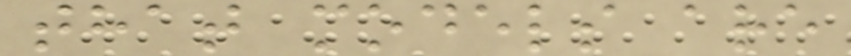that models are
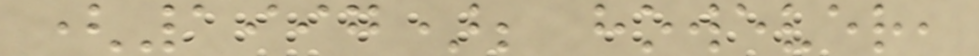(1997); however,
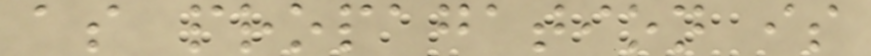as propagation is
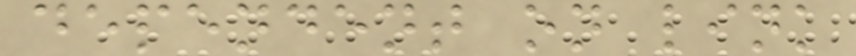dependent on link
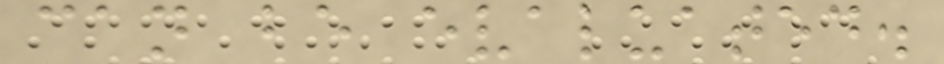can be evaluated.
